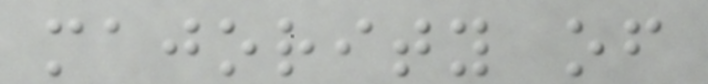majority of
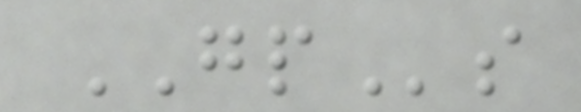GPs
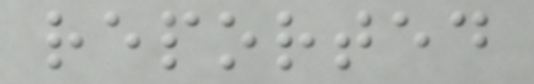reported
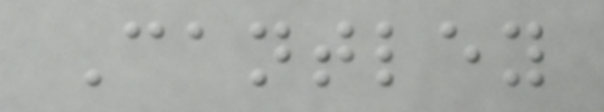Cantley
